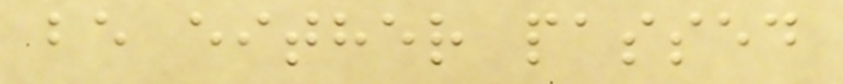be either passed
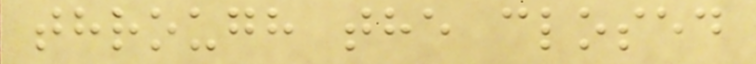through the closed
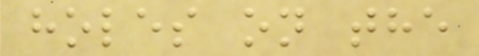holes on the
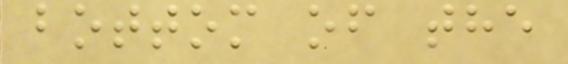bottom of the
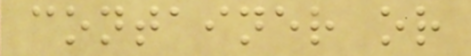container or
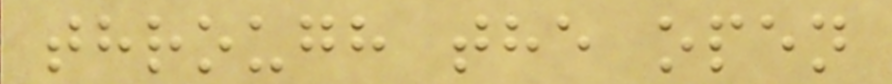through the open
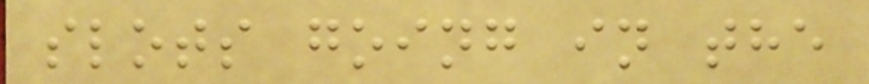slots going in the
